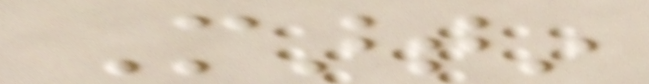Martin
